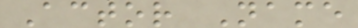Actor Name
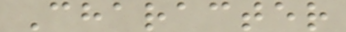Character
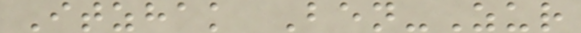Itzhak Ben-Zur
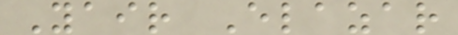Yair Elazar
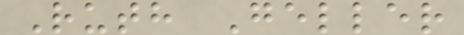Ruth Geller
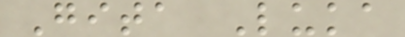Gita Luka
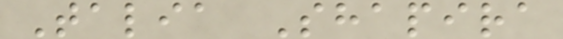Talia Shapira
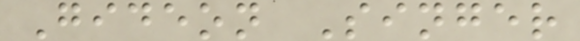Gideon Singer
